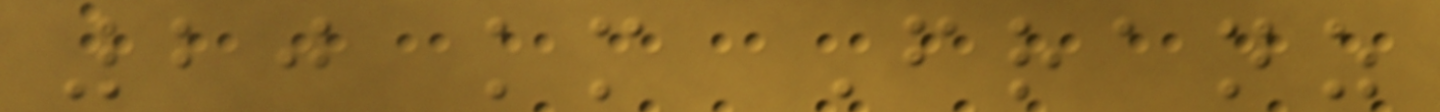20 km Franz
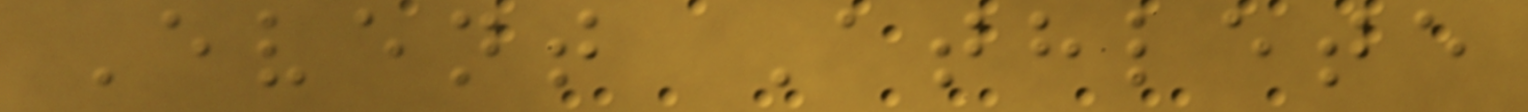Event Athlete
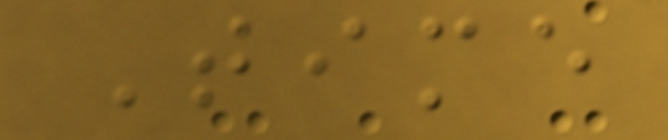Time
